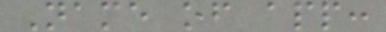Name of app:
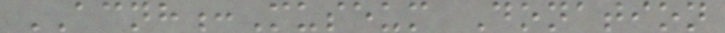ACNH:Museum Donation
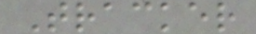Tracker
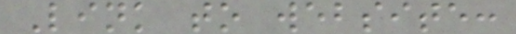Link to website:
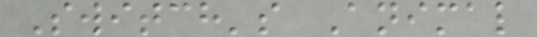Switch's Animal
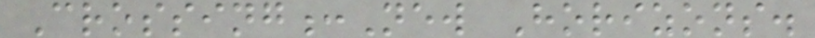Crossing:New Horizons.
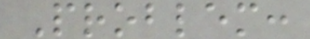Problem:
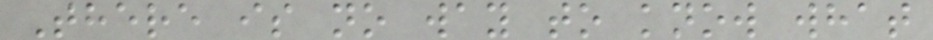There is no way to know what
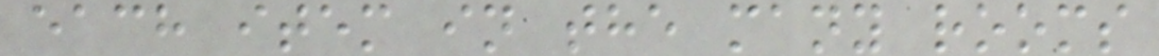each item in the many rooms
